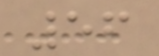56
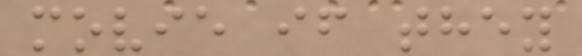movie if they
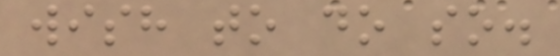wish to do so.
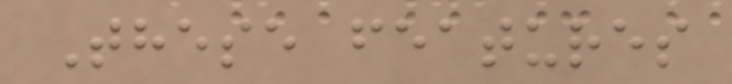These features
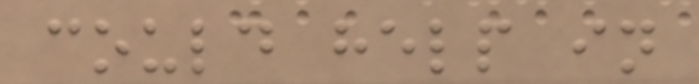could help in
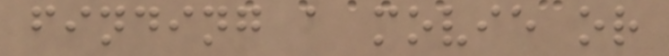finding a movie or
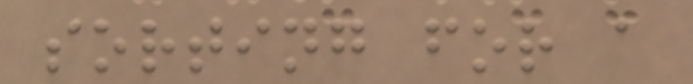sorting for a
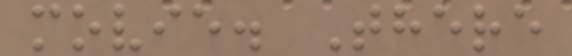movie. There
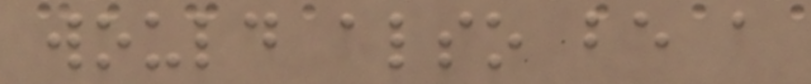would also be a
